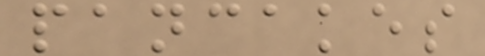pancakes
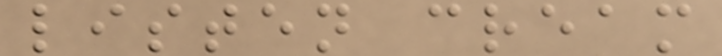listen cream
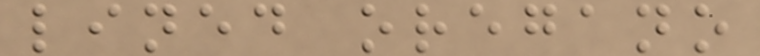lined oregano
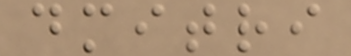dmitri
